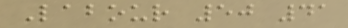Labour 50 41
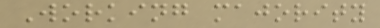Working majority
